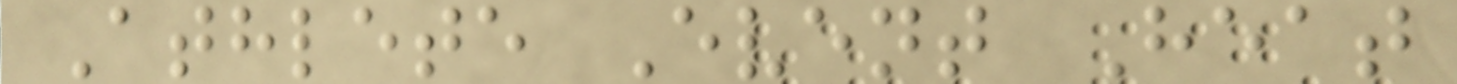Athlete Event Heat
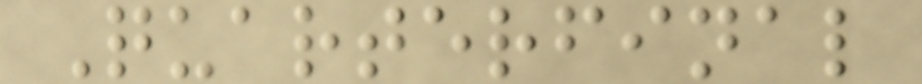Quarterfinal
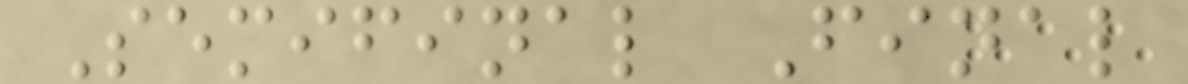Semifinal Final
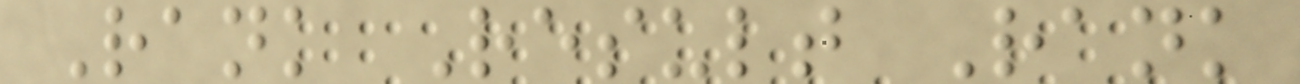Rank Result Rank
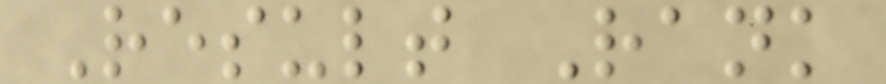Result Rank
